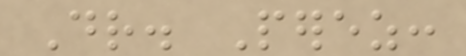Dr. Perez:
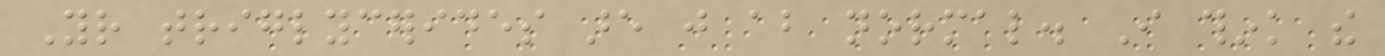Your triglycerides are just about normal. I think the
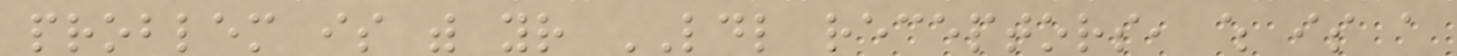problem is with your LDL receptors, which is a
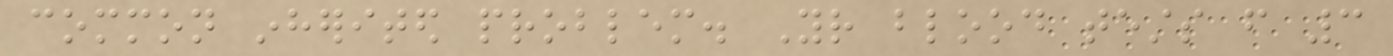common inherited problem. Your blood tests from 3
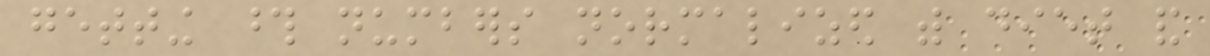getting those numbers normalized with diet and
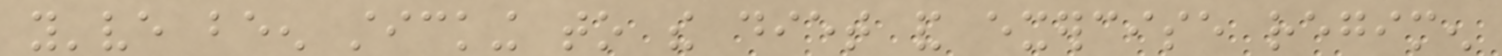you've been sticking to the diet and exercise regimen
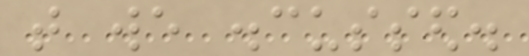that we discussed.
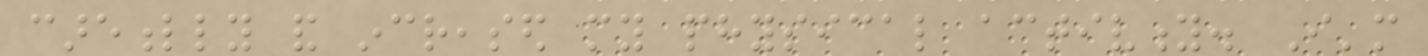carefully and increased my physical activity. I'm
